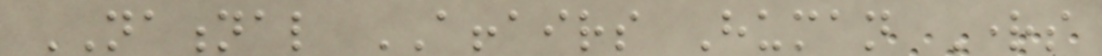NATIONAL AFFAIRS Human Rights
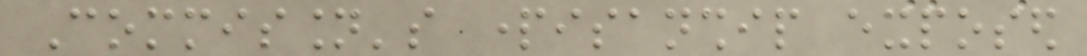Commission's partisanship exposed
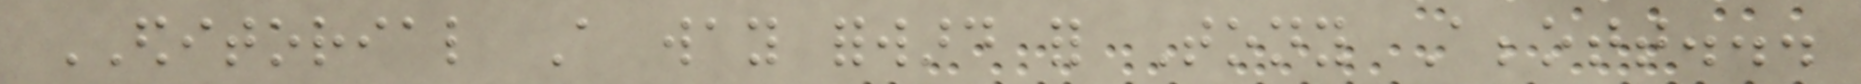EDITORIAL A way forward for Tony Abbott...
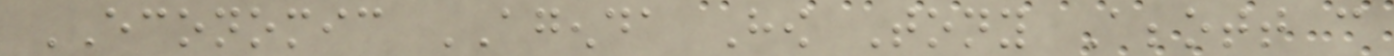ECONOMIC AGENDA How Tony Abbott can
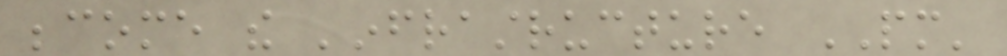become the 'infrastructure PM'
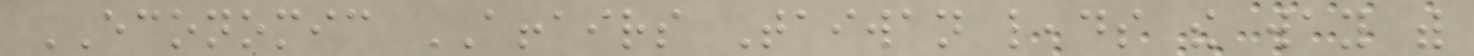ECONOMIC AFFAIRS Taiwan leads the way with
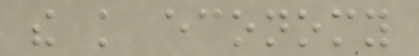the knowledge economy
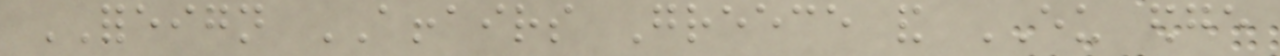FOREIGN AFFAIRS Greece and EU edge
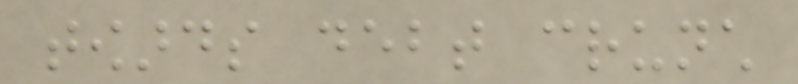towards debt crunch
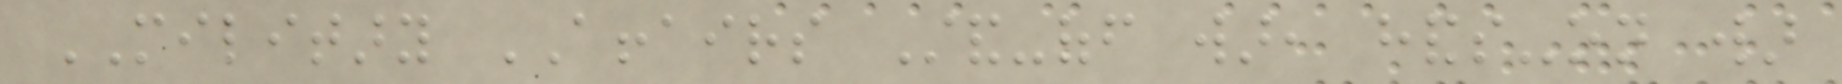MILITARY AFFAIRS Stand-off war, hands-on war
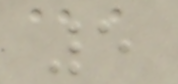5
